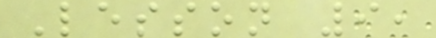Lesson 9,
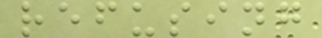refusing
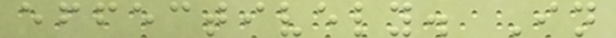effectively. In
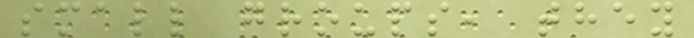small groups, they
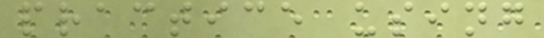practice using
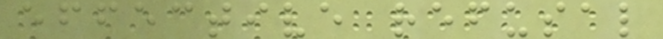effective refusal
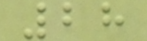28
